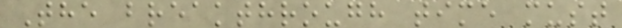The breakthrough time must
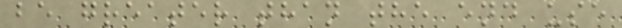be greater than the end use
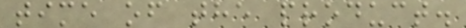time of the product.
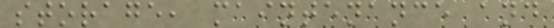storage, maintenance and
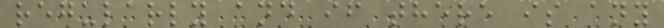regularly and if there is any
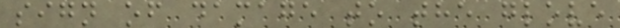sign of damage to the glove
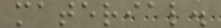material.
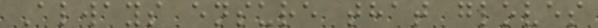Always ensure that gloves
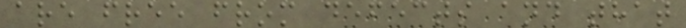are free from defects and that
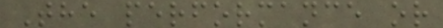The performance or
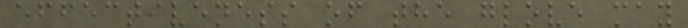effectiveness of the glove may
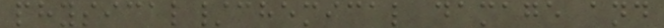physical/chemical damage and
